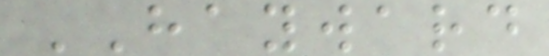HAYWARD
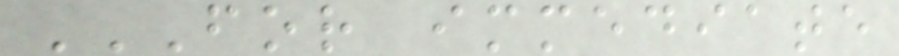FOR IMMEDIATE
